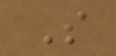S
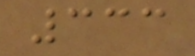333
